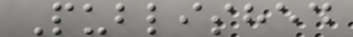Published
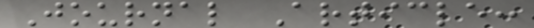Journal Article:
